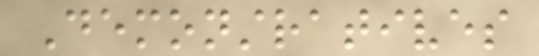Demonstratives
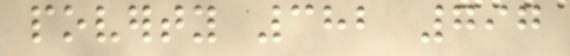poverty 382 797
